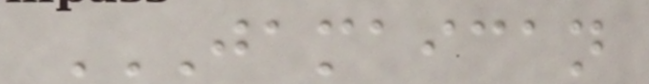JAMAICAN
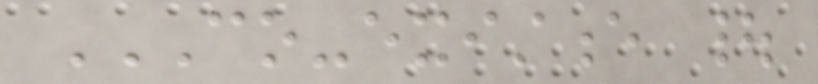CO-EXISTENCE |
